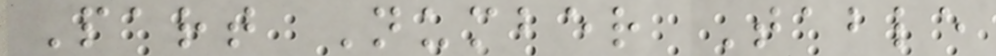Part Number Table
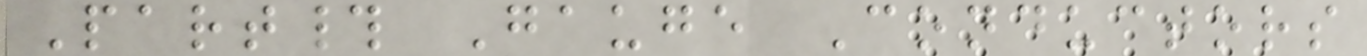Part# Gauge Conductors
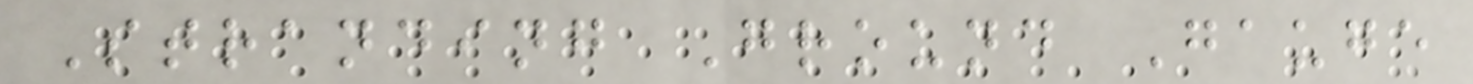Stranding Ground Gauge
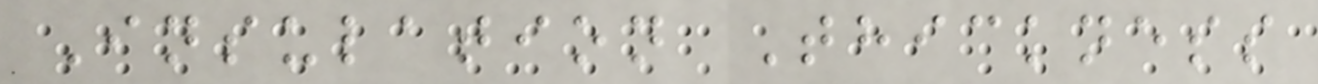Insulation Thickness
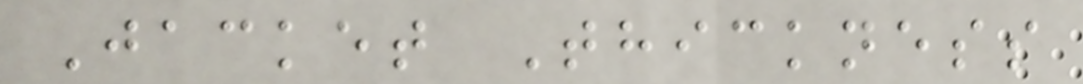Jacket Thickness
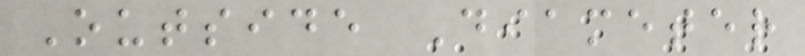Outside Diameter
